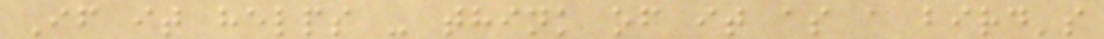If it helps - think of it as a bird's
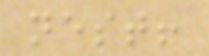nest!
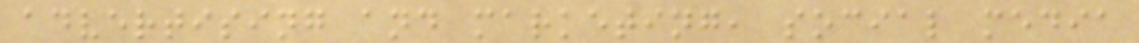advertising and marketing, social media
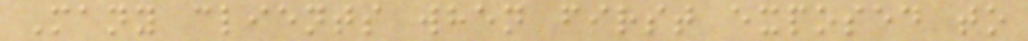Many clients when first exposed to
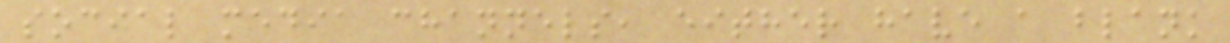social media channels, either have a blank
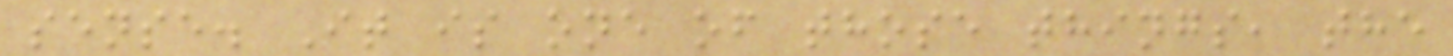sense. It is one of those things, the
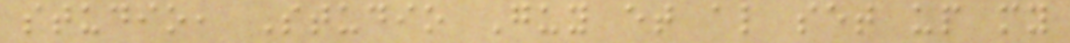studio, Studio Guy et al set up my
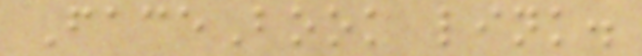FaceBook link.
